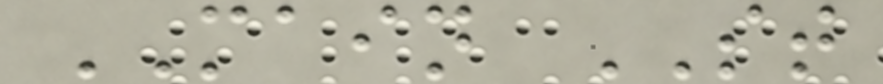MAIN ST
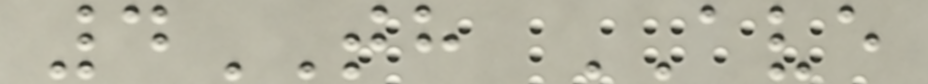4TH AVE
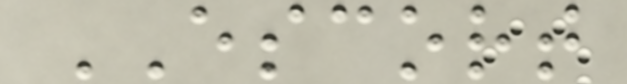ESCORT
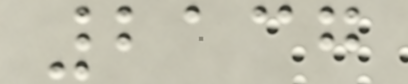2137
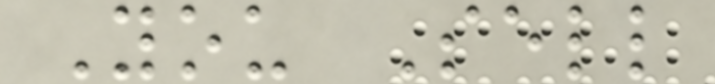You Sell
